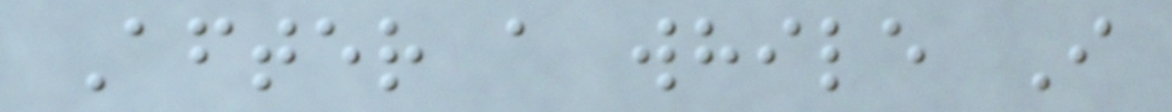After a while I
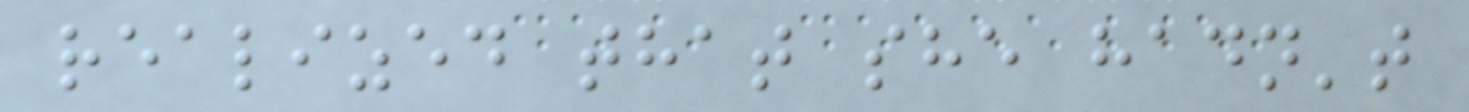realized that she hadn't
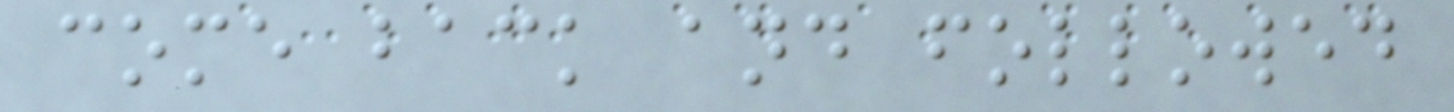come back and followed
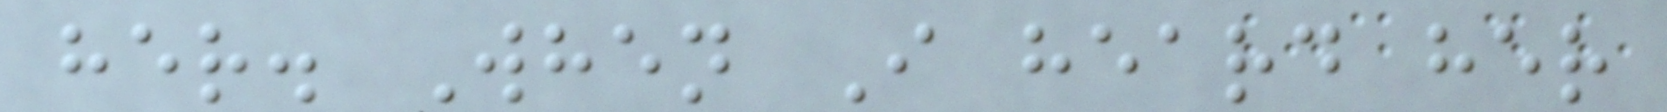her. When I heard her
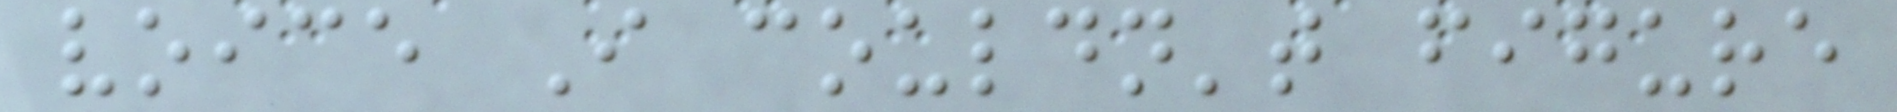voice I couldn't figure
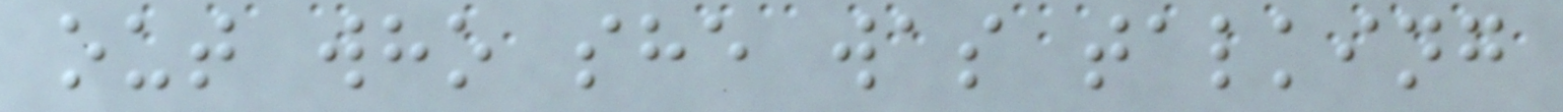out who she was talking
